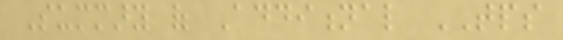Summary of Additional TPS
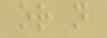or not
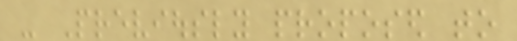- Previously proposed to
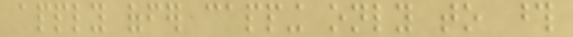apply offer capping only to those
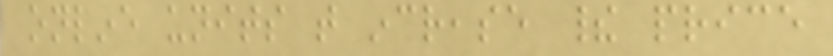online units that increase their price
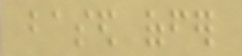based offer
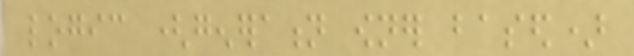logic (generation owner based)
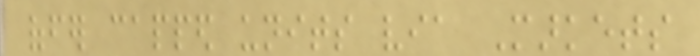offer capped units via Markets
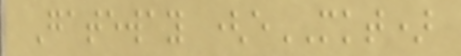Gateway (eMKT)
